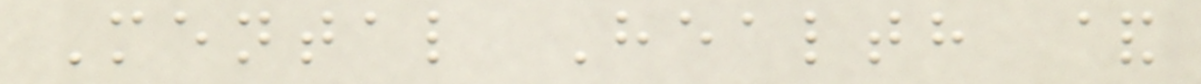Mental Health &
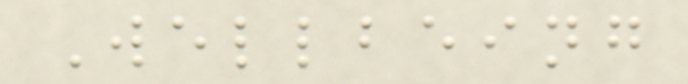Wellbeing
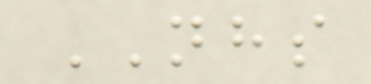NHS
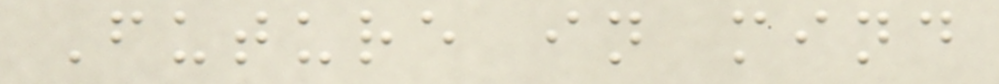Future in mind
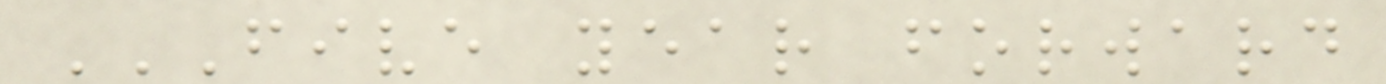FIVE YEAR FORWARD
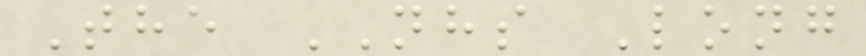The NHS Long
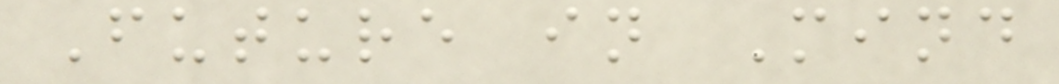Future in Mind
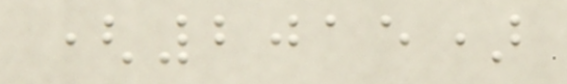(2015)
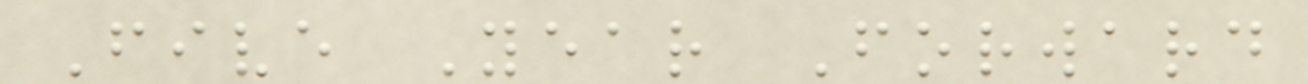Five Year Forward
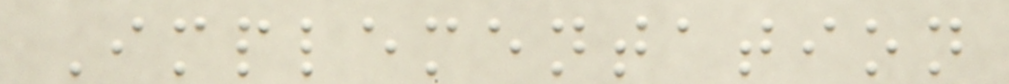Implementation
